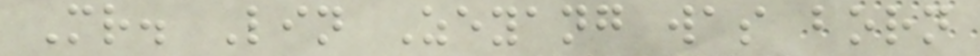Mr. Lin Zeyang was born
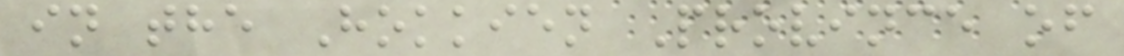in the Hokkien Province of
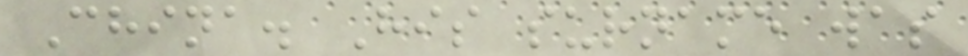China. His surname was
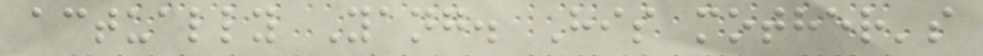actually Yang. His mother's
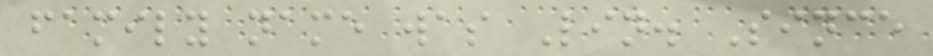family name was Lin. Since
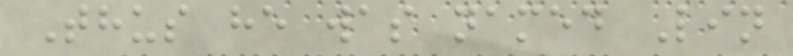Thus he was named Lin
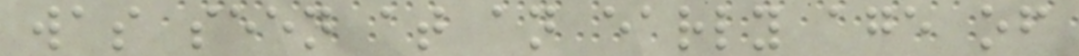was seen at an early age of
